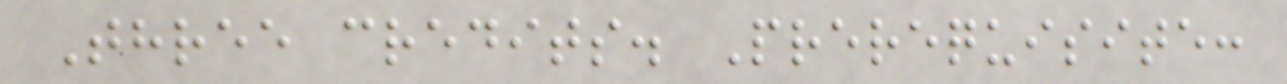Three credits. Prerequisite:
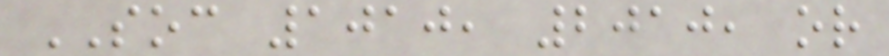SOC 1010, 2010, or
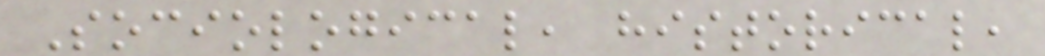Sociological, historical,
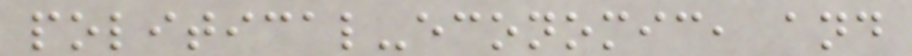political-economic, and
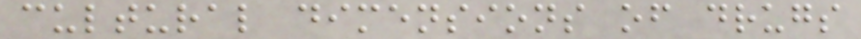cultural dimensions of drugs
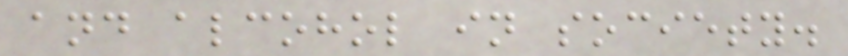and alcohol in society.
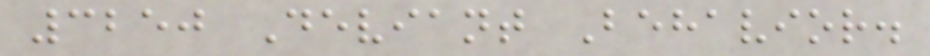3250 Deviant Behavior.
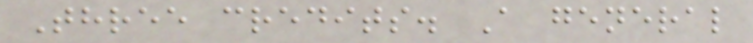Three credits. A general
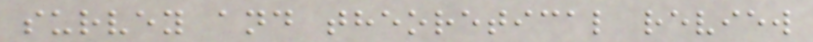survey and theoretical review
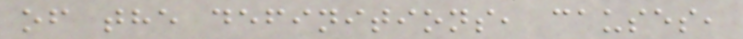of the definitions, causes,
